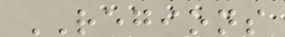REGIONS
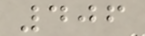406
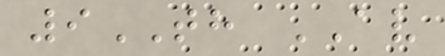9TH AV
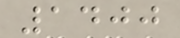1400
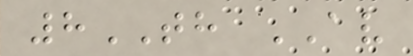8TH AV
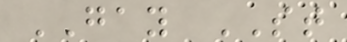GAY ST
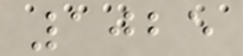1025
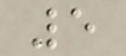5
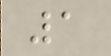1
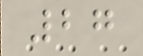27
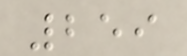259
